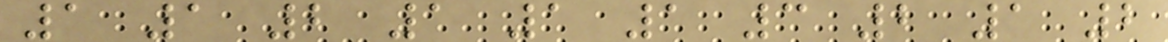1 1 2 1 1 1 3 2 1 2
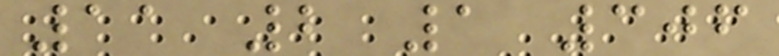11 2 1 306
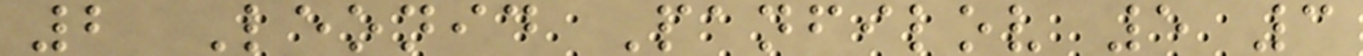2 Leonid Panfilov 5 3
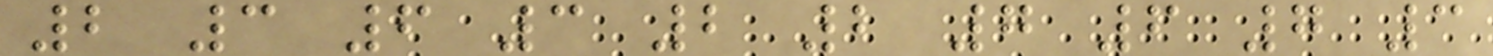2 3 6 3 2 2 7 6 7 3
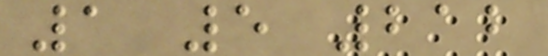1 5 212
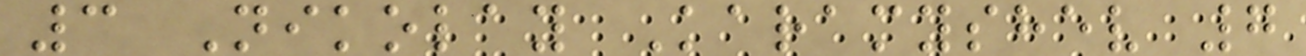3 Nikolay Karamyshev 7
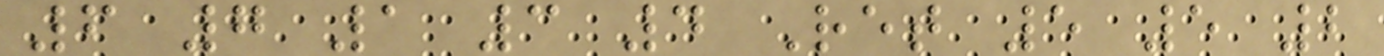6 7 1 3 4 Ret 5 5 2
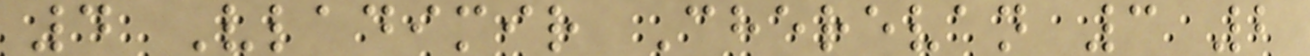4 Vladimir Cherevan 3 2
